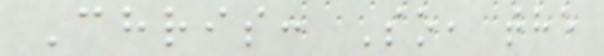Chris: So, the
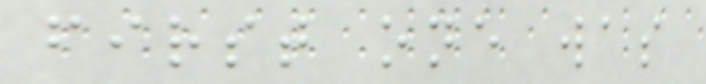first one was
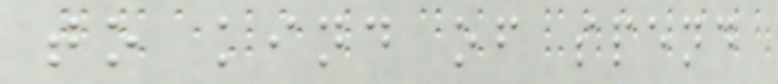to kind of spend
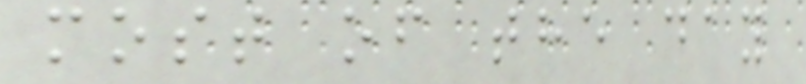most of the day
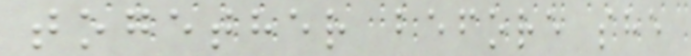together before she
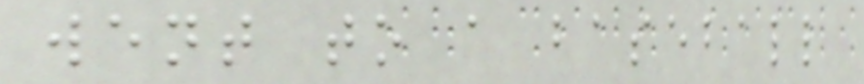went to a baseball
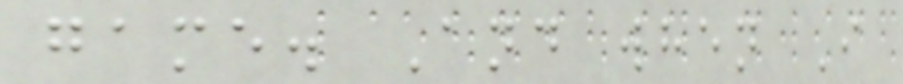game. And when I
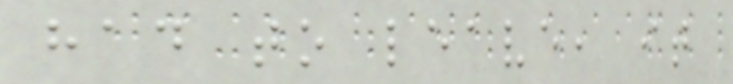had to leave, it
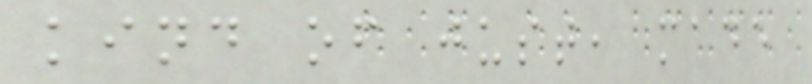kind of just, made
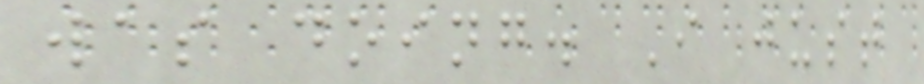was doing. I just
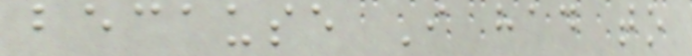because I had to
